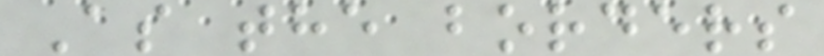As the borders
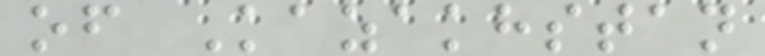of Kazakhstan
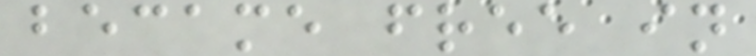became free in
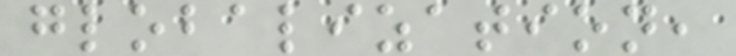globalization,
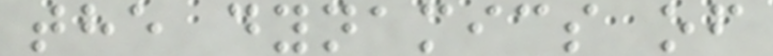the dynamics of
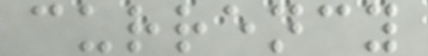currency
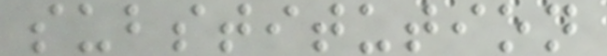substitution
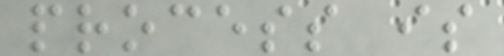process is
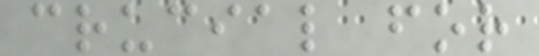crucial for
